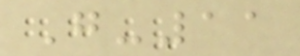G-11
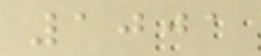1001
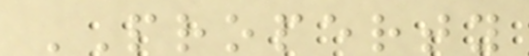PROPERTY
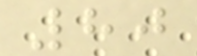80
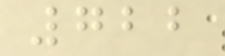722
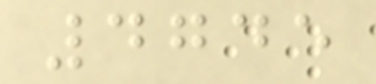4745
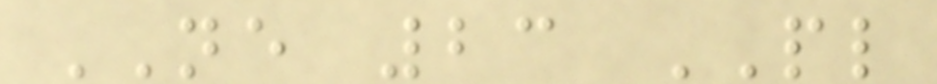NE 23 PL
